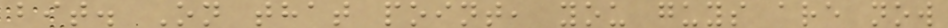bit. On that point, you guys are now
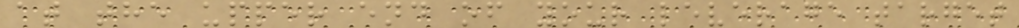at the upper end of your leverage target
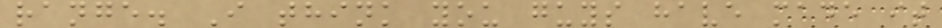range. I think you guys have made it
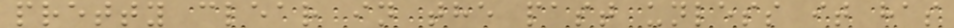pretty clear in the past unless it has
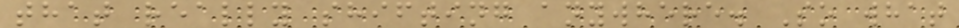that really shifting anywhere. So what
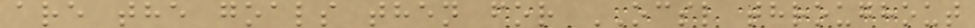are the goals then for OCSL throughout
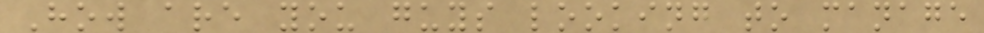How are you guys looking to manage
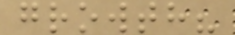growth?
